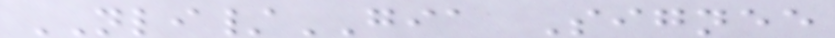NLI/GIA Signee
